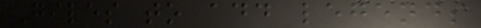Giles to add legends
